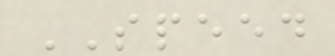SPEED
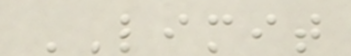LIMIT
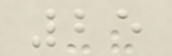25
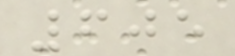605
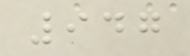947
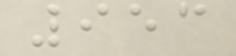953
